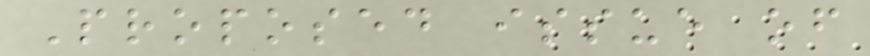Proposed issue of
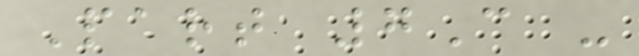Part 7C -
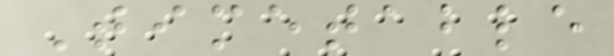Timetable
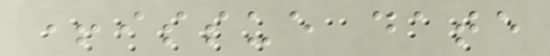+issue date
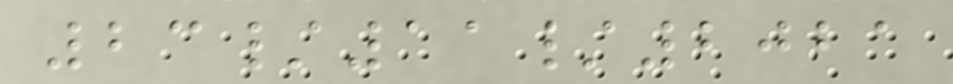23/11/2021
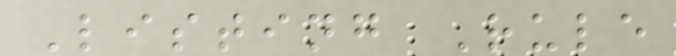Listing Rule
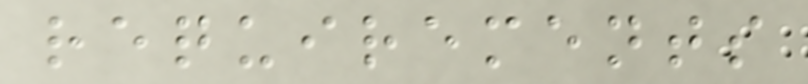requirements
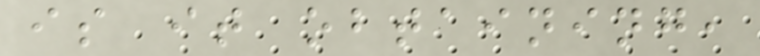is it obtaining,
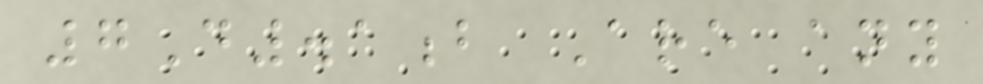7D.1b Are any
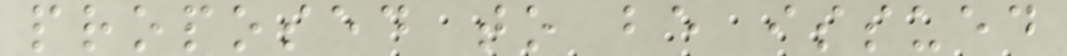proposed to be issued
